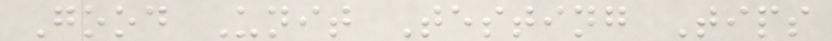Good Unit Testing Tips
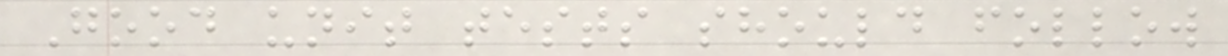Good unit tests should follow
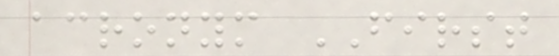acronym FIRST
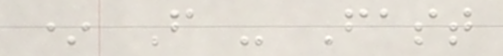* F - Fast
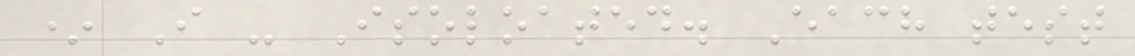* I - Isoloated. Each test
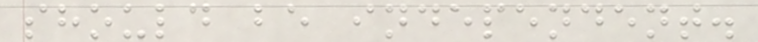should be independent.
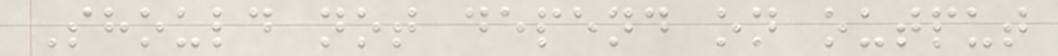Should not depend on output
